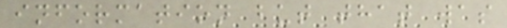information but that was
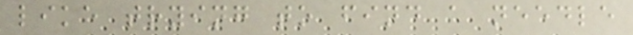like trying to find a needle
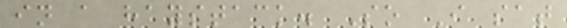in a haystack. So I sat
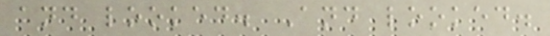and looked. And looked.
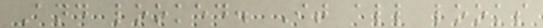And looked. It all looks
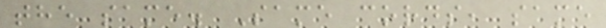the same. Same cords, same
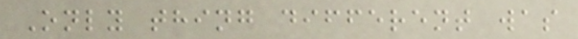Only thing different was
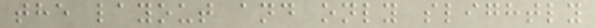the layout and only slightly
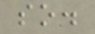so.
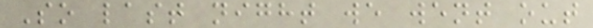So last night we went out
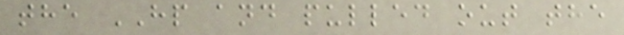the HP and pulled out the
